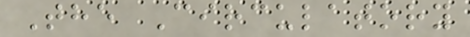The Circulatory
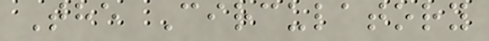The Circulatory
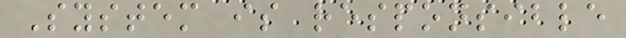System is responsible
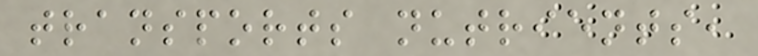transports nutrients,
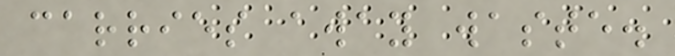carries away waste.
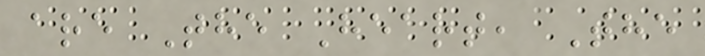are The Heart, The
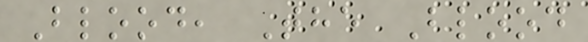Blood, The Blood
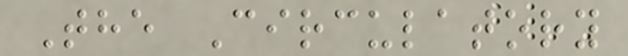The Circulatory
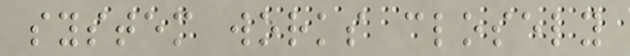system works closely
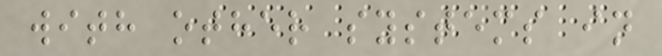with other systems in
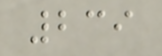239
